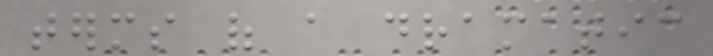terms of a dramatic
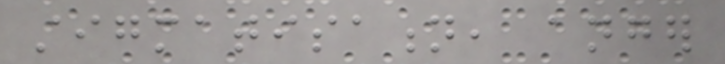stigmatisation, anger
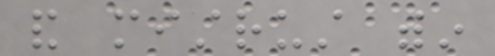and mistrust within
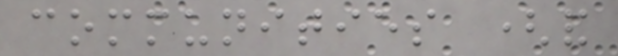communities (and
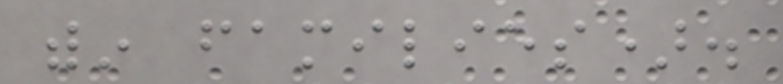within families).
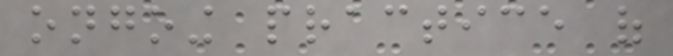ongoing practice of
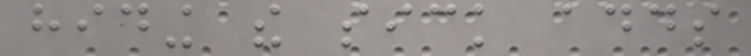hiding the sick adds
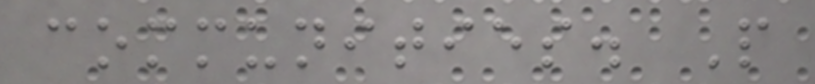communities. People
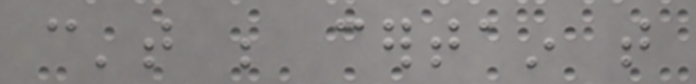can't be certain that
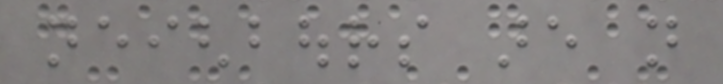neighbours are not
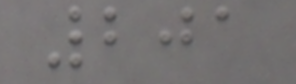201
